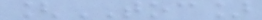[TOC]
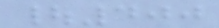|400
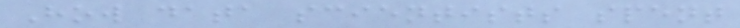How data scientists spent
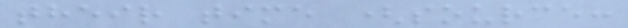their time (source:
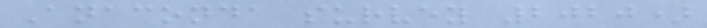Anaconda survey 2020)
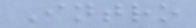Intro
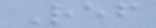Ref
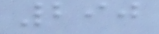290
